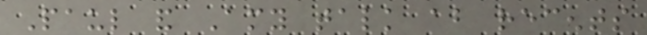Paul and Amy talk about recents
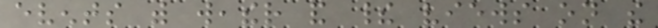events with weather and their views on the
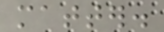matter.
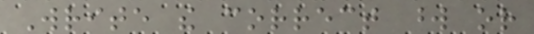Write the correct word or
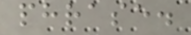phrase.
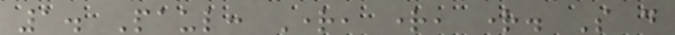1. Paul: Right, right, right. So do
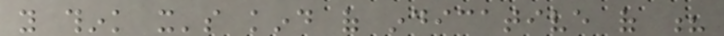you think it's kind of indicative of ?
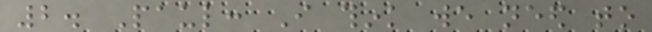2. Paul: I think we need to
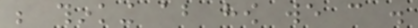be thinking about how we can .
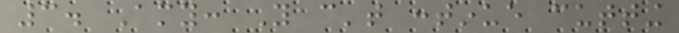3. Amy: You can't continue cutting
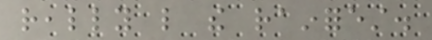really like the rainforest.
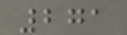271
